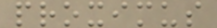proximus
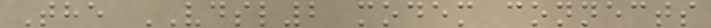The VDSL2 modem connects
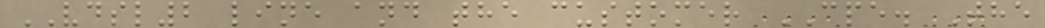VDSL2 line and the customer CPE. The
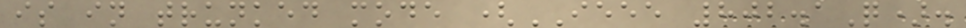is in trunked mode (IEEE 802.1Q).
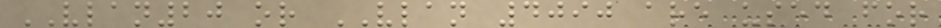VLAN20 or VLAN 4090 are used for
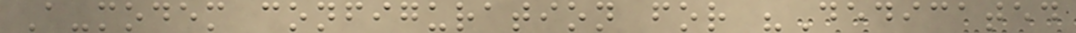A-modem configuration for "Dedicated
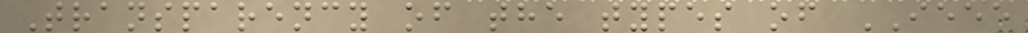Transparency of the types of IEEE
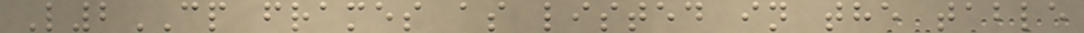L2CP frames as listed in the table
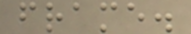frame.
